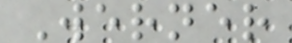Werner
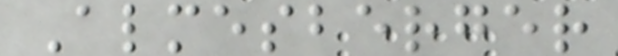Almesberger
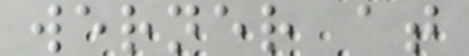werner at
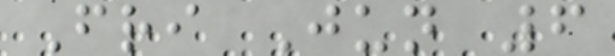Fri Jun 6
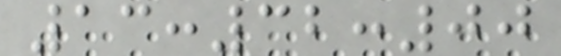13:32:00
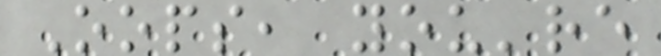Oops, you're
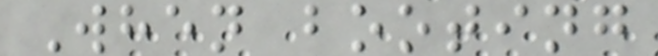When booting
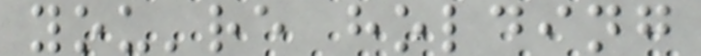you're holding
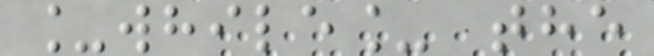_while_ the
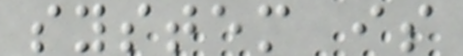system is
